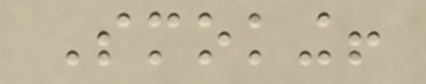Smoking!
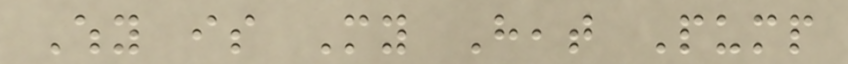Why is My Heat Pump
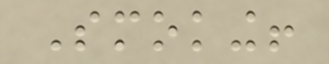Smoking!
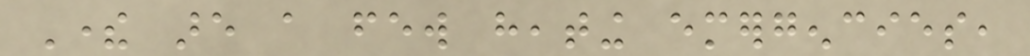There are a few heating emergencies,
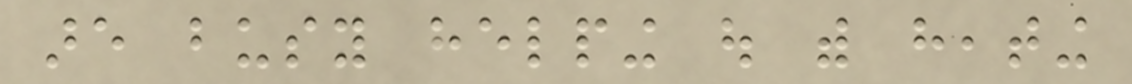are busy helping out with heating
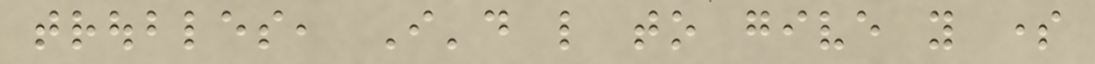troubles, I'd like to give you some
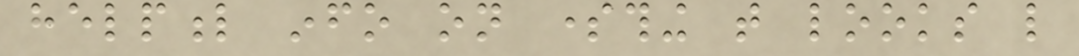helpful info on something that looks like
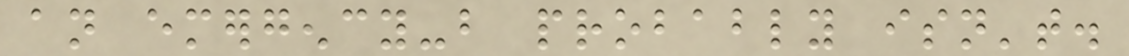an emergency-but probably isn't.
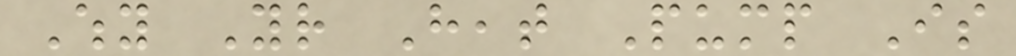Why Your Heat Pump Is
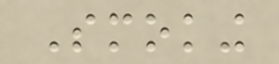Smoking
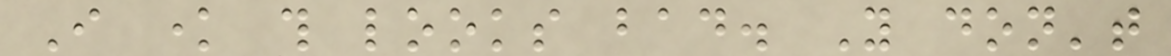I know this looks bad. You don't
